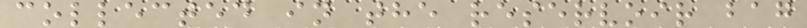collected in the reservoir bag
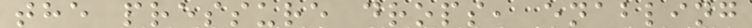the pressure drops, enabling
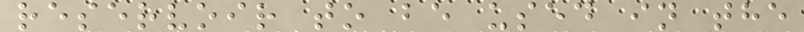reservoir to be used in the
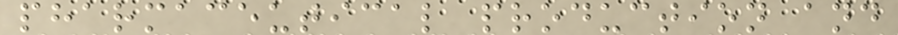pharmaceutical production and
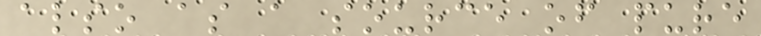also as a source of pure
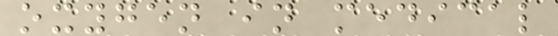oxygen in medical
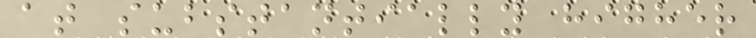at substantially higher
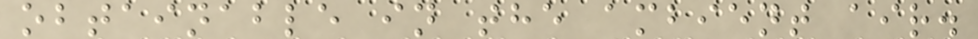obtainable in the ambient air.
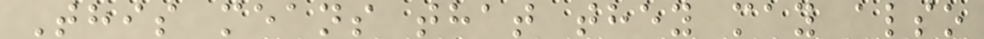This means that they may also
